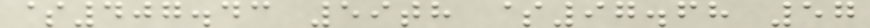$407.43 59th $97.68 57
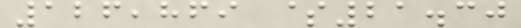126,869 $21.30
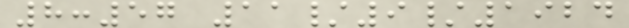8:57 11/9/1924
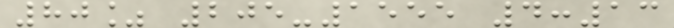80% 205-1555 4:13
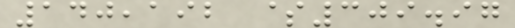140,192 $309.97
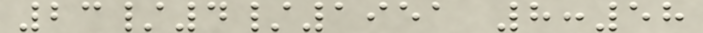23/4/1951 8:58
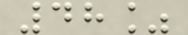48%
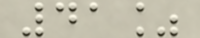41%
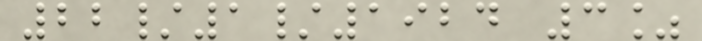22/1/1924 3%
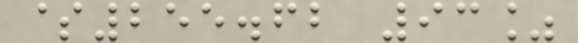$255.62 93%
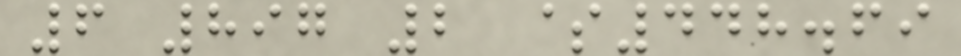6 897 2 $448.69
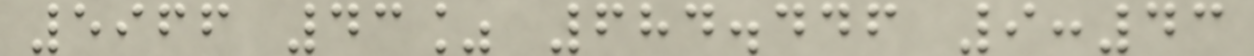5966 43% 684.446 9:43
